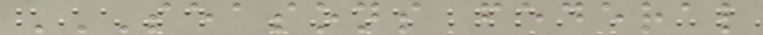SEASONS FEDERAL
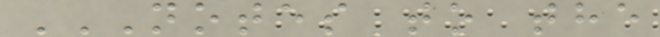NOTES TO THE
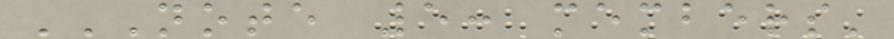NOTE 5: MEMBERS'
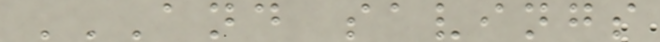AND SAVINGS
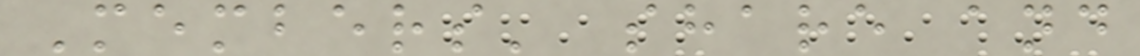Members' share and
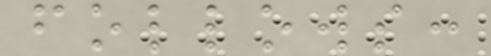follows:
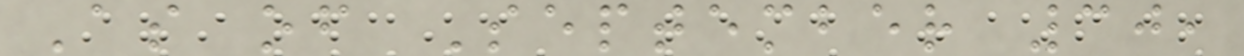As of September 30,
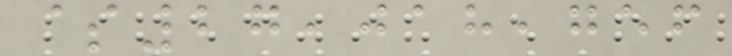$27,018,756
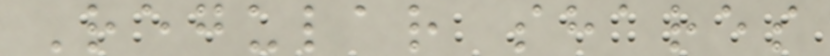Regular shares
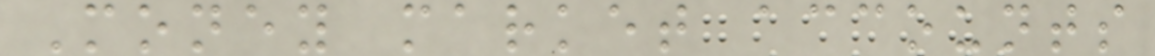Money market accounts
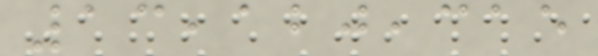13,120,315
